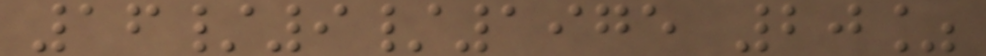16/9/1975 20%
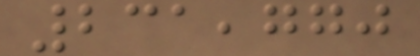231,770
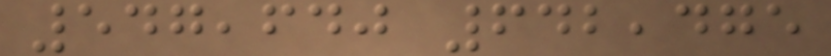547,640 642,475
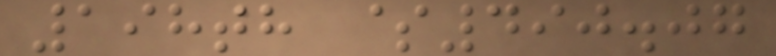198th $490.07
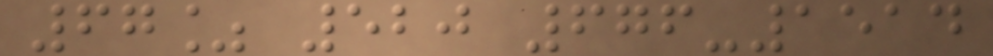67% 520 676-1514
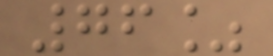76%
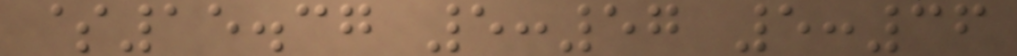$15.37 5:57 5:36
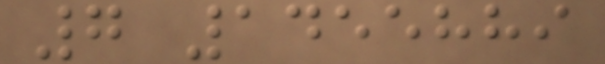7 1455889
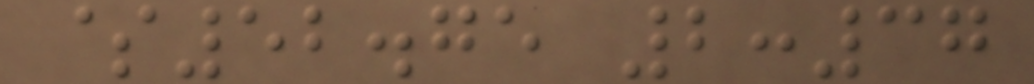$52.75 2:37
